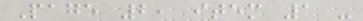Page 2, item 1 -
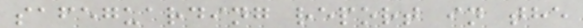safeguarding report in the
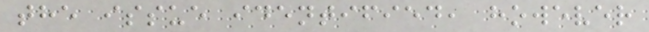the issue identified, however
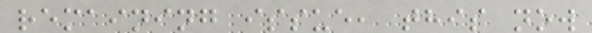remaining issue, this now
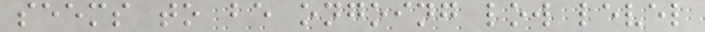seems to be ongoing low level
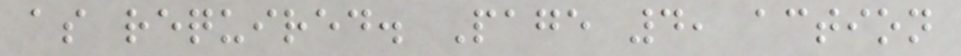as required. Page 4, action
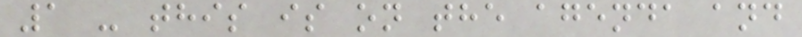1 - this is on the agenda and
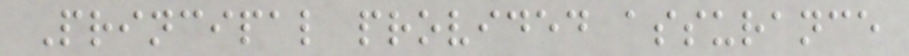Principal provided assurance
